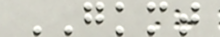GKMT
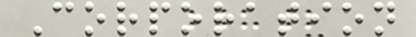Corporation
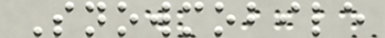Snowmobile
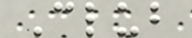Club
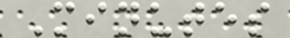Minutes
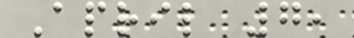April 7,
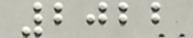2022
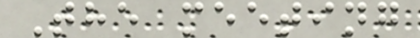The meeting
